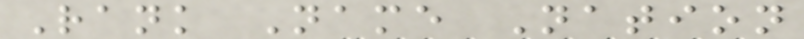Rank Name Nation
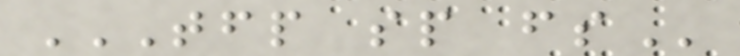TFP SP FS
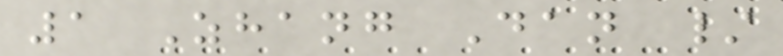1 Zhang Dan /
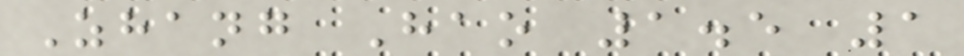Zhang Hao 1.5 1
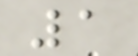1
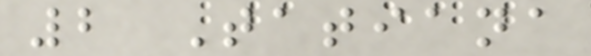2 Tatiana
